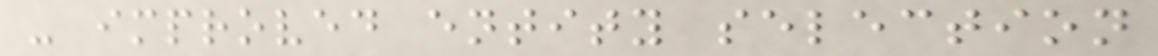- improved entity selection
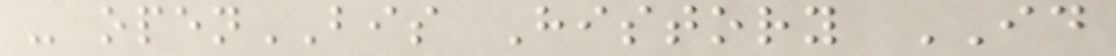- openBIS History ID
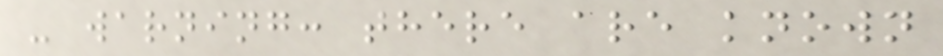- warning: there are known
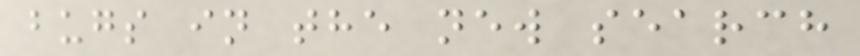bugs in the new search
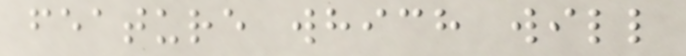feature which will
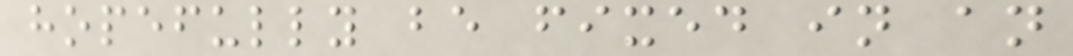hopefully be fixed in an
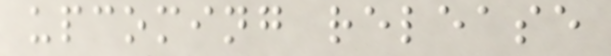upcoming release
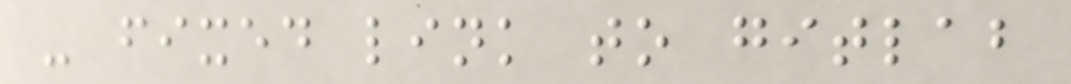- fixed link to gitlab
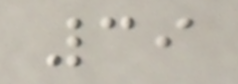39
